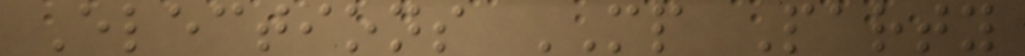Elections MP Party
